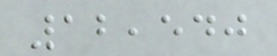12,540
